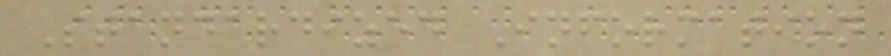Standardized Information
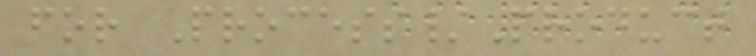for Process/Product
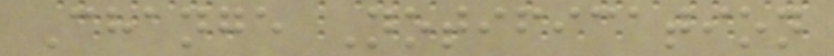Change Notification
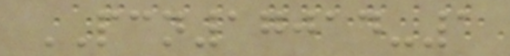PCN17014-1
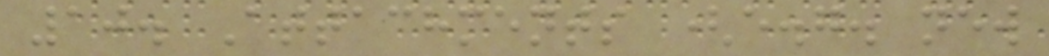10. Attachments (e.g. new
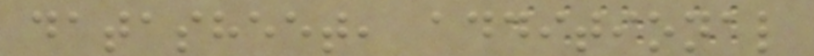datasheet, additional
